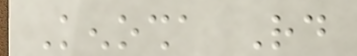Kenosha Rd
